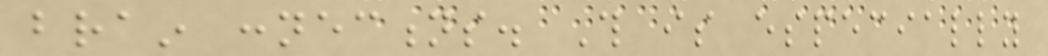brain connections. This is especially
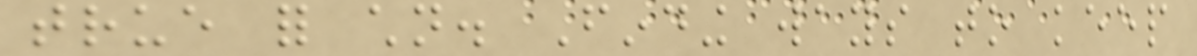true for children. Finding ways to keep
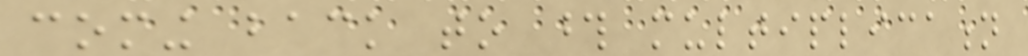coming back to those multiplication
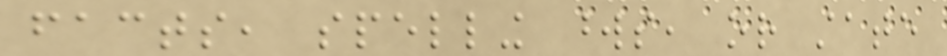facts, spelling words, or state
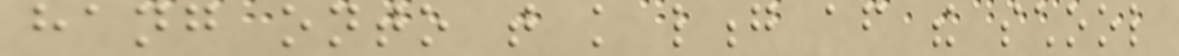hang onto that knowledge long after the school
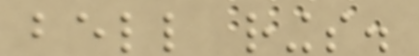bell rings.
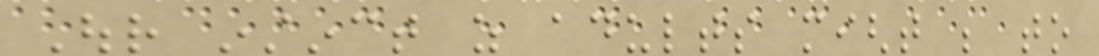Our instinct as adults might be to
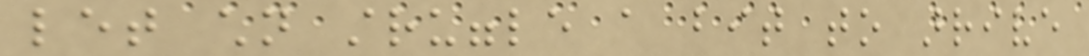let children struggle a bit to arrive
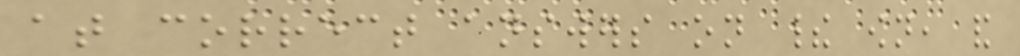at correct answers on their own, and
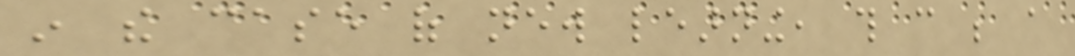in the case of new learning, this can be a
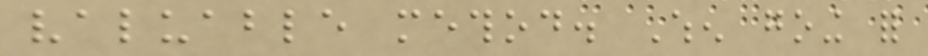valuable method. When going for
